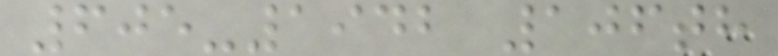605-1942 106th
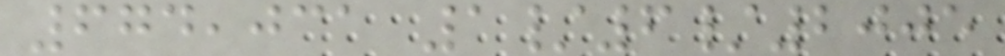674,031 1/6/2005
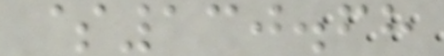$130.68
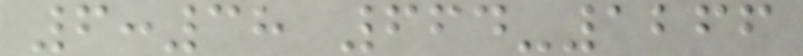6:38 664-1266
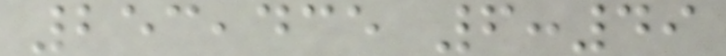253,435 6:49
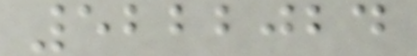5222024
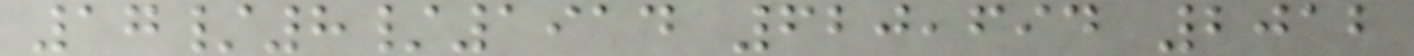17/8/1914 620,694 2012
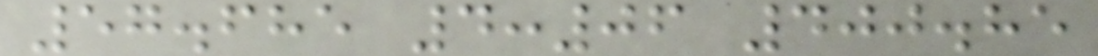57.685 4:06 400.85
